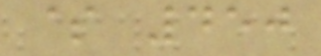$ 450
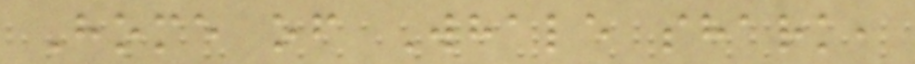Home of Whale shark,
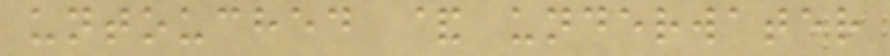untouched & underwater
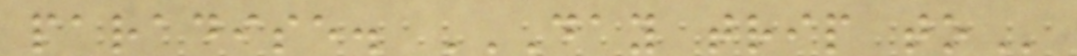paradise. DAY TRIP TO
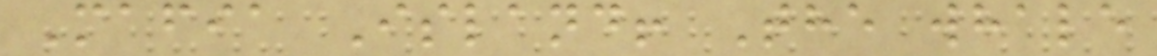Mafia Island! The whale
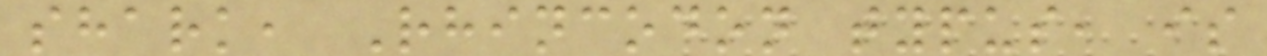shark, Rhincodon typus, is
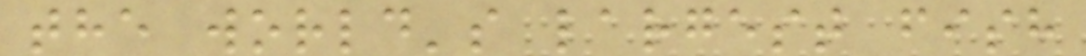the world's largest fish
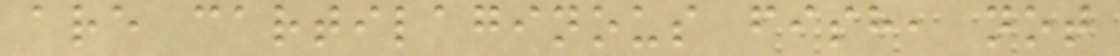are cartilaginous fish, not
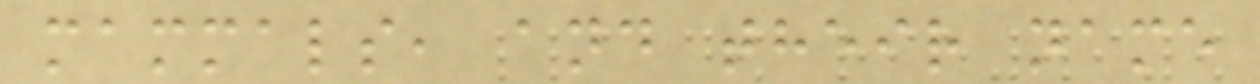mammals, and their name
